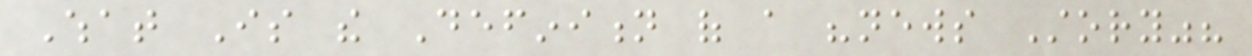What Is the Definition of a "news Story"?
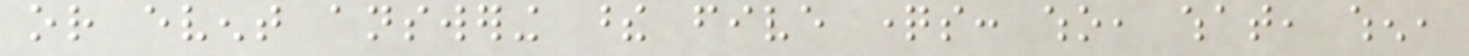or event answering these five questions: who, what, when,
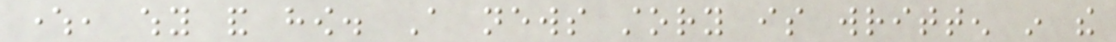where, why and how. A news story is written in the
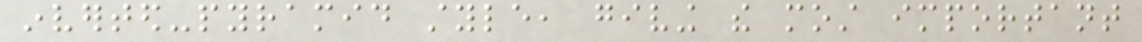inverted-pyramid style, giving the most important
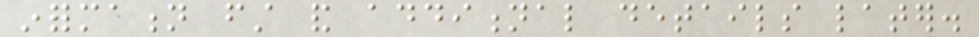information first and additional details later.
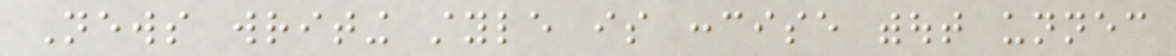News writing style is concise without unnecessary
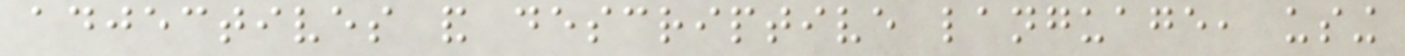adjectives and descriptive language, using
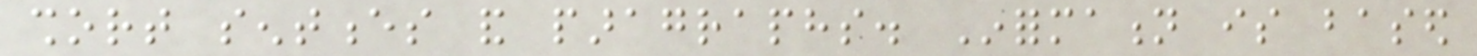short sentences and paragraphs. Information is based
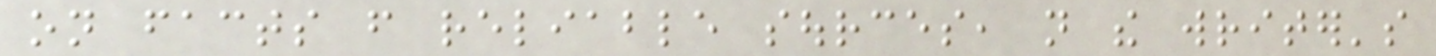on facts from reliable sources, not the writer's
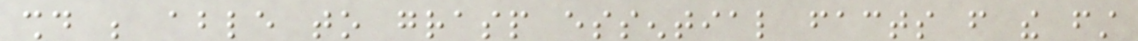should be able to grasp essential facts from the first
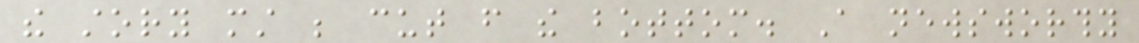the story must be cut from the bottom. A newsworthy
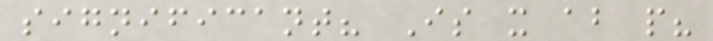significant? Is it about people?
